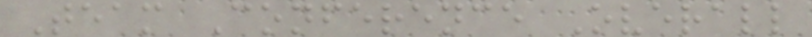Team Conference Overall
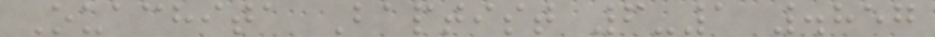Ouachita Baptist 6-1 .857
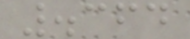.364
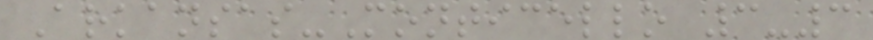Arkansas-Monticello 3-3
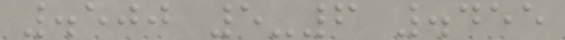.500 5-6 .455
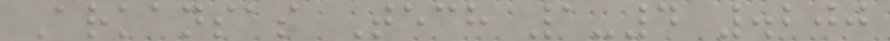Arkansas Tech 1-4 .200
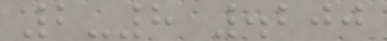2-8 .200
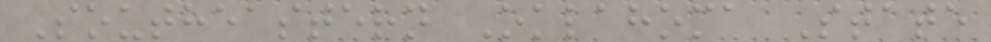Southeastern Oklahoma State
